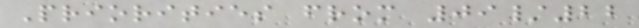Priorities from 09/22
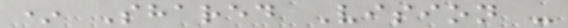* Shared Vision -
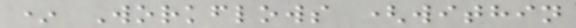* Workflows (within
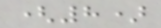(8)
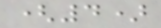(4)
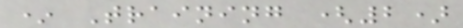* Training (2)
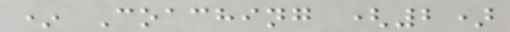* Coaching (2)
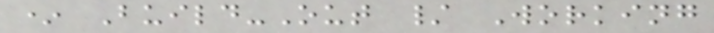* Build-Out / Working
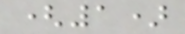(1)
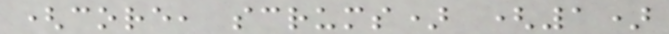(core, scrums) (1)
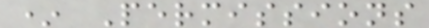* Permissions
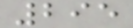295
